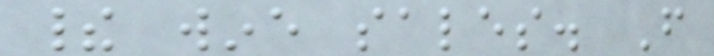their wine sales. From
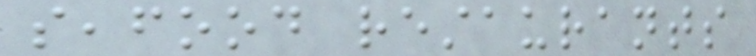seafood restaurants
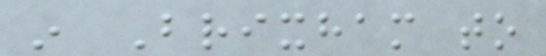in Brixham to
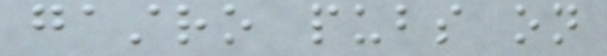gastro pubs on
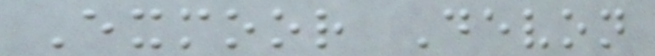Exmoor Devon
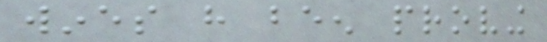wines have been proving
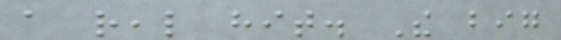a real hit. The big
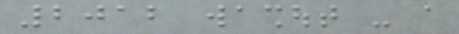2012 washout - a
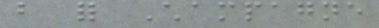but for Champagne
